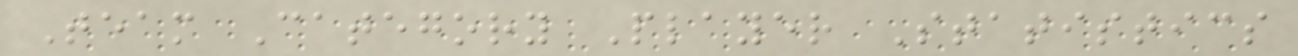Team Category Player Statistics
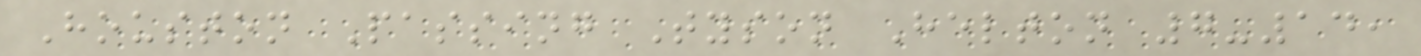Houston Passing Tyson Helton 7-14,
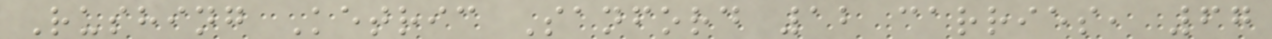Rushing Ketric Sanford 12 carries, 67
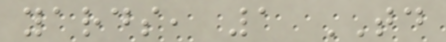yards, 1 TD
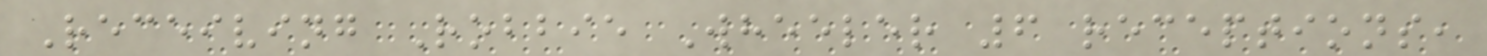Receiving Robbie Wheeler 6 receptions,
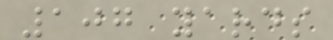107 yards
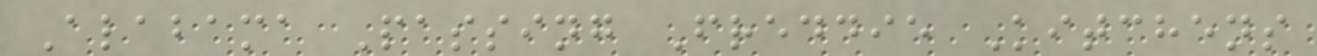Alabama Passing Freddie Kitchens
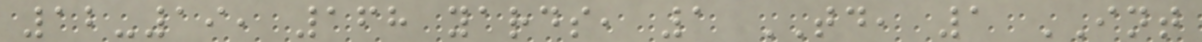12-19, 168 yards, 1 TD, 1 INT
